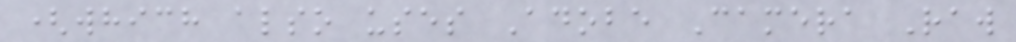(which also uses Adobe Camera Raw
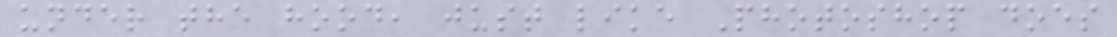under the hood, just like Photoshop does
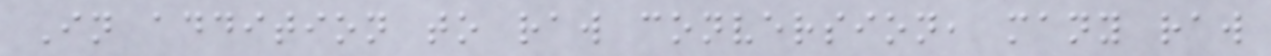In addition to raw conversion, many raw
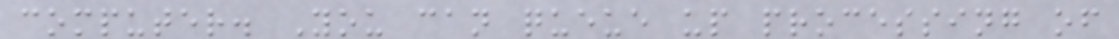computer. You can queue up processing of
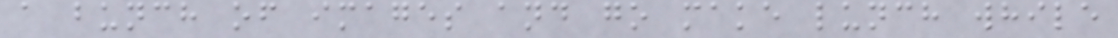a bunch of images and go make lunch while
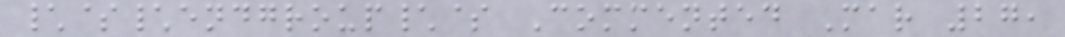\$\endgroup\$ Commented Mar 27,
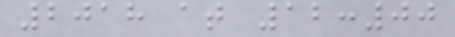2018 at 12:00
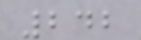242
